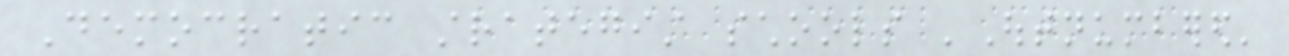Democratic strategist schools 'Outnumbered'
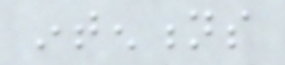intentions
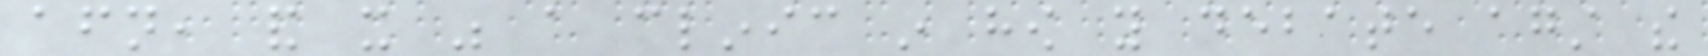afternoon, and it was a clinic in how you debate against the
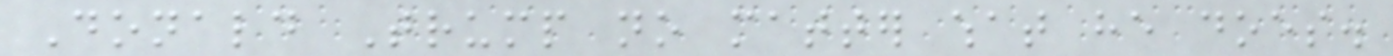Donald Trump no matter what he does.
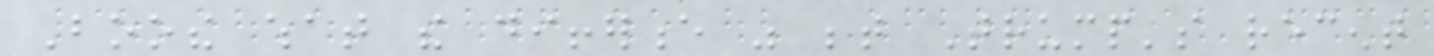Boothe what the difference was between Trump's recent
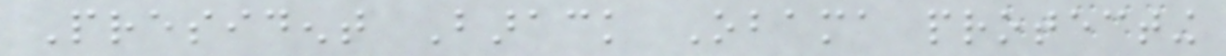President Barack Obama protecting
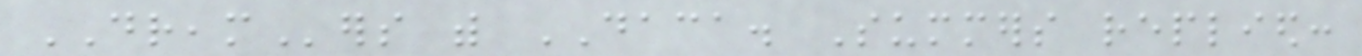DREAMers with DACA. Summers replied:
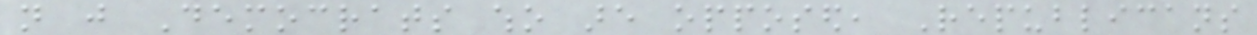not just Democrats who are opposed, Republicans
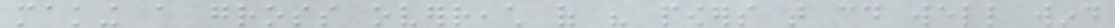making a gross overreach of his powers that could well wind
